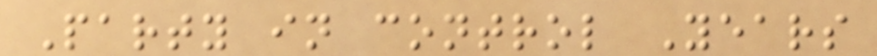Party in control Years
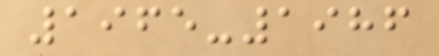1965-1986
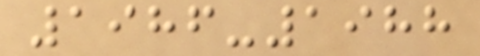1986-1988
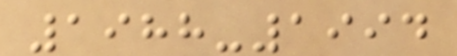1988-1994
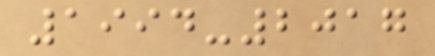1994-2017
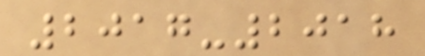2017-2018
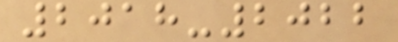2018-2022
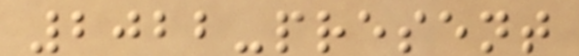2022-present
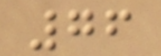76
